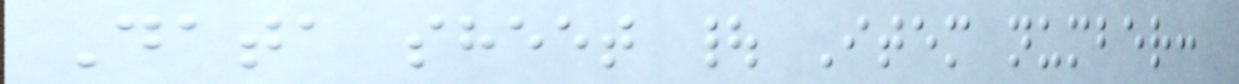Data sheet | Item number:
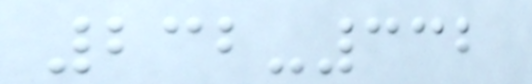232-332
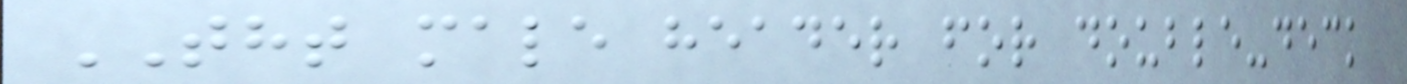THT male header for double-deck
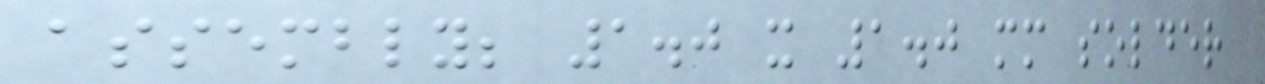assembly; 1.0 x 1.0 mm solder
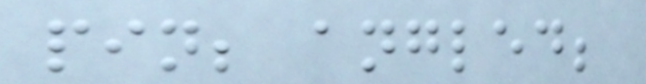pin; angled;
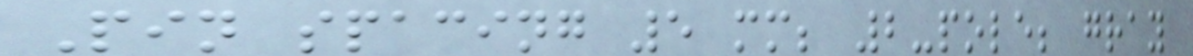Pin spacing 5 mm; 2-pole; gray
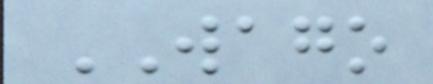WAGO
